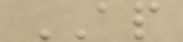AP
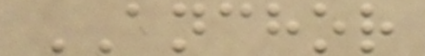ANCHOR
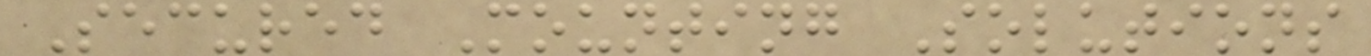Secured Mounting Solutions
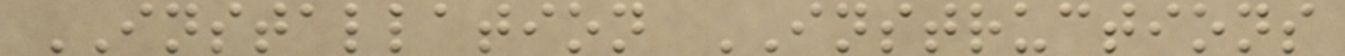INSTALLATION INSTRUCTIONS
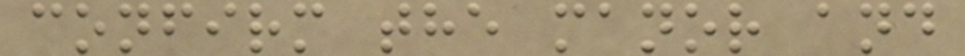confirm the manor and
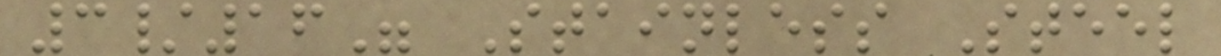3/16" Stainless Steel
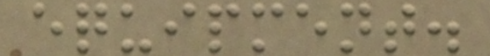equipment.
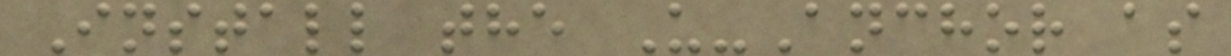Install the U-Anchor as
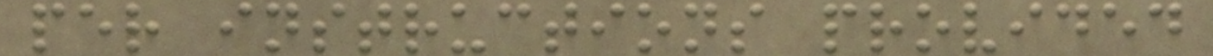per instructions provided
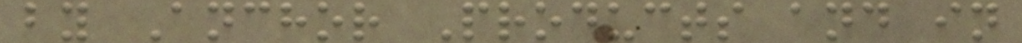by Anchor Products and in
